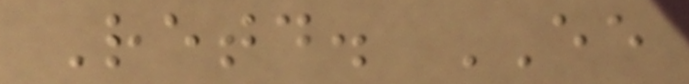Retd. EE
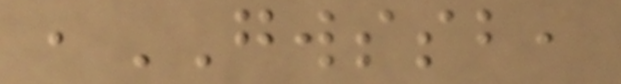,GWSSB,
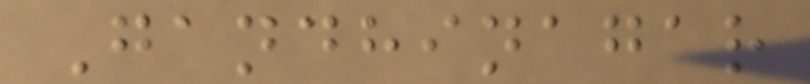Gandhinagar
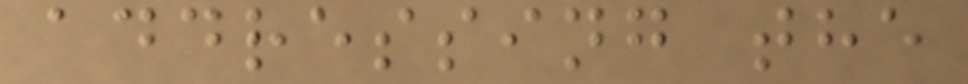addressing the
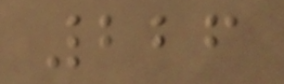226
